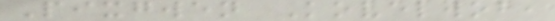Pixgwen Kovelwob,
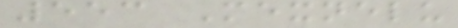553 Mexnelu
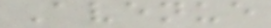Avenue
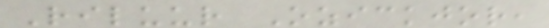Riluur Ozickjor,
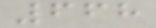668
